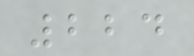224
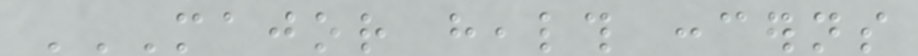MAJOR HEALTH CONCERNS
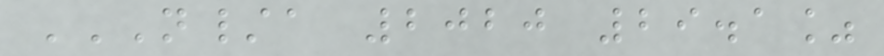N/A 2020 29.1%
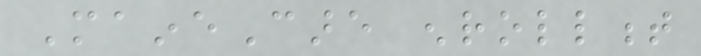MaineCare enrollment
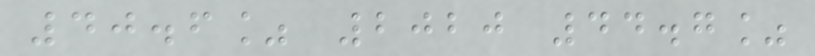40.6% 2020 44.7%
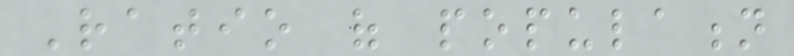Ratio of population
